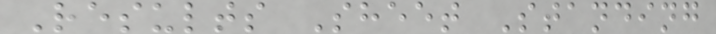Results Sheet Standing
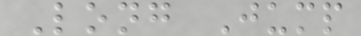Long Jump
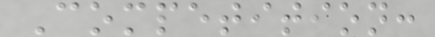Competition:
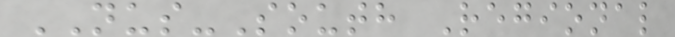NUS-South Regional
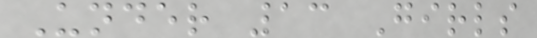Under 13 Girls
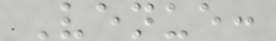Venue:
